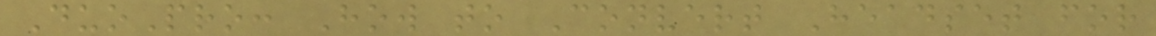DuoPro: How to Convert Headset for
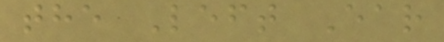the Left Ear
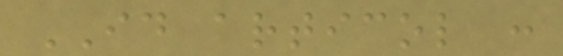ID articol :
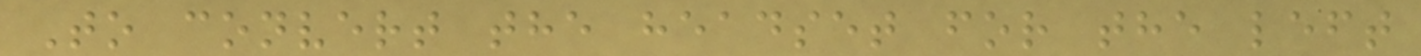To convert the headset for the left
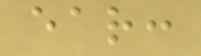ear:
